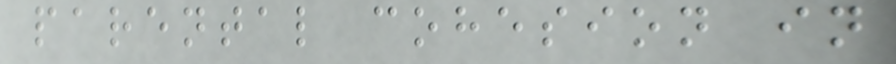parental cohesion in
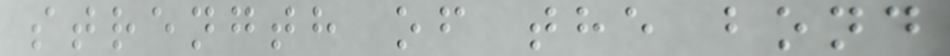strength of the bond
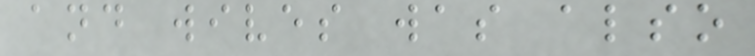and wives was also
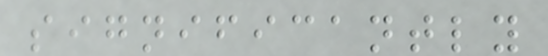significantly
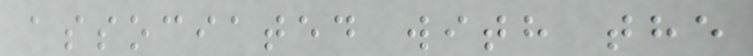associated with the
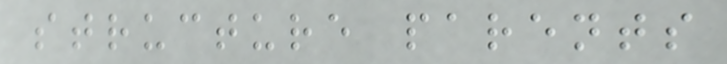structure parents
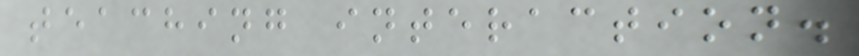teaching interaction.
